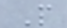P
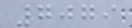7079
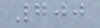700
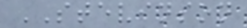STEVINSON
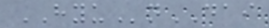HYUnDAI
